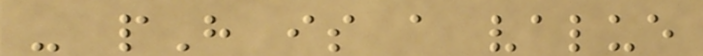- pH is a value
